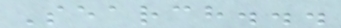Search...
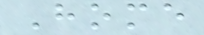Home
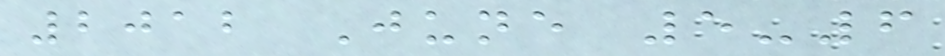2012 June 5-6
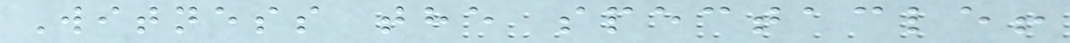Witness the spectacle!
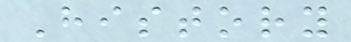History
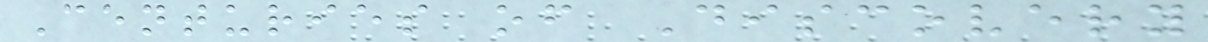Centuries of Discovery
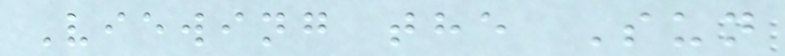Viewing the Sun
